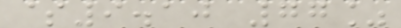$9.10 77%
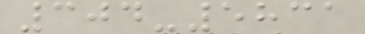304-5831
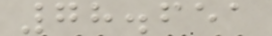78.651
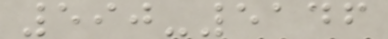590-5146
